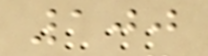100
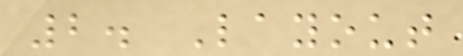2. Layout
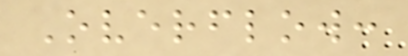Overflow:
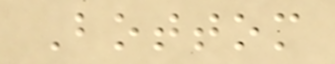Bottom
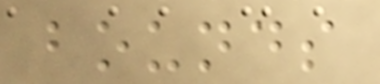bounds
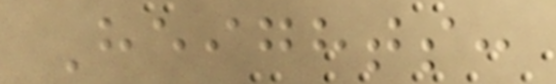Heights:
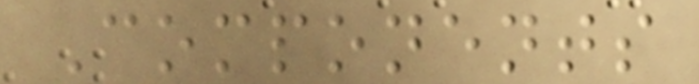Components
